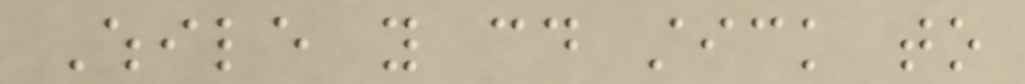While you could stick to
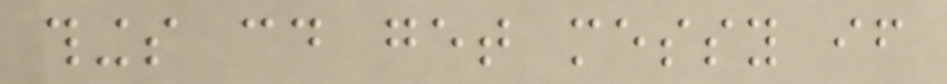things could get messy if
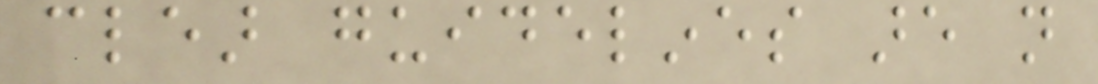clear guidelines are not
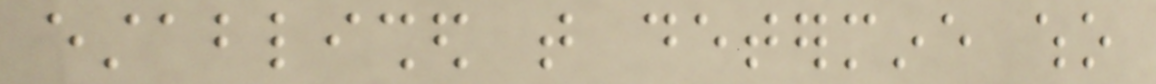established that determine who
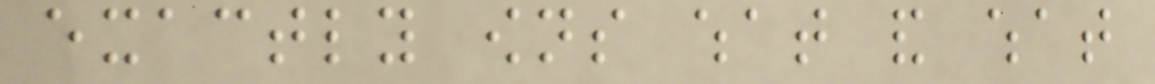exactly owns what and what
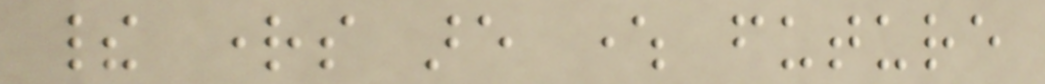their rights are where future
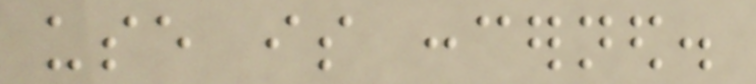use is concerned.
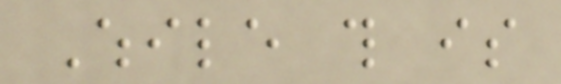While this is
